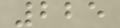225
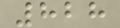828
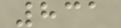831
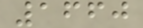1660
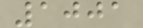1001
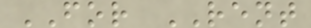FOR RENT
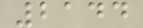2144
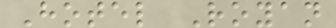Hotel Royan
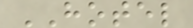HOTEL
